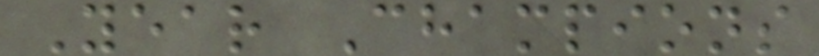Year Champions
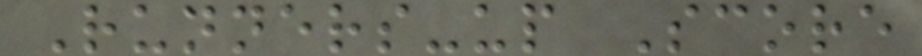Runners-up Score
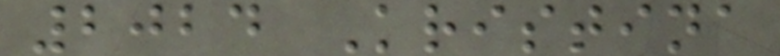2024 Kristina
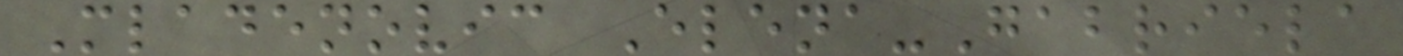Mladenovic Elena-Gabriela
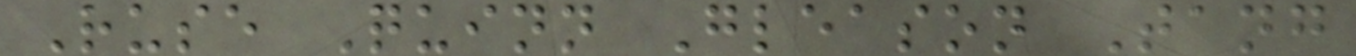Ruse Quinn Gleason Tang
